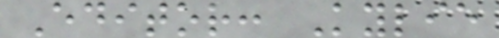Editor: Kylie
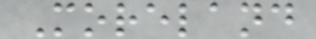Moreland
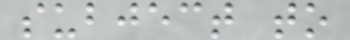subject to
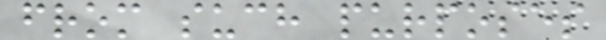from such purposes
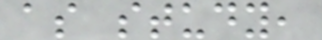as study,
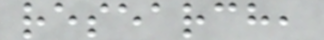research,
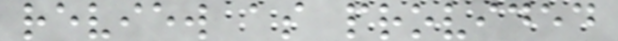review as provided
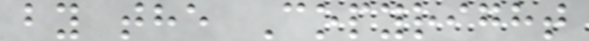by the Copyright
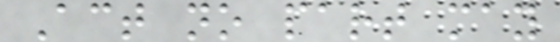Act no part may
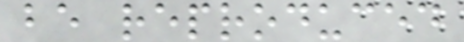be reproduced
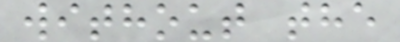without the
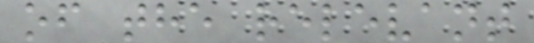of the relevant
